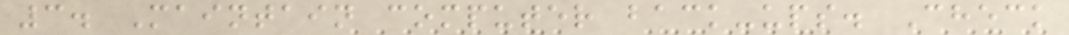3. Maintain computer back-ups. Check
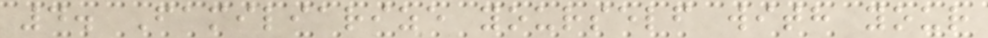4. Familiarize yourself with your
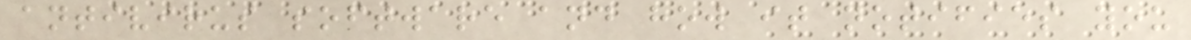antivirus software and how it notifies you
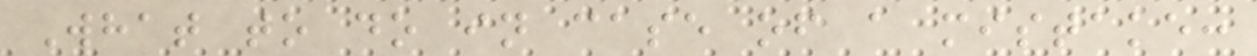What to do in case of a mistake:
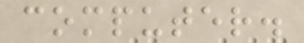computer.
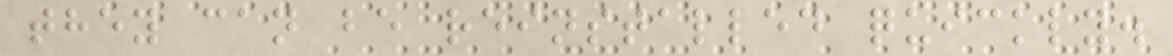they can be reinstalled quickly.
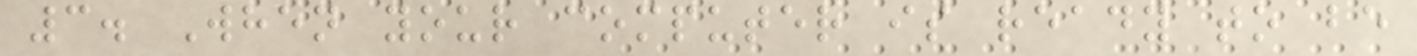3. When your computer is ready to be
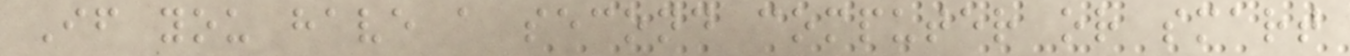If you have a second computer or smart
